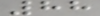88
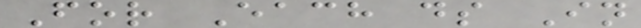For Each ds In
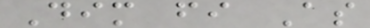Dim fi As
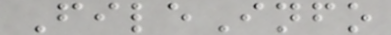FileInfo
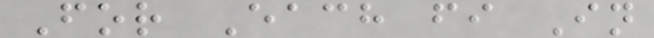For Each fi In
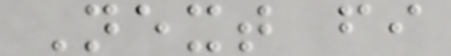Next fi
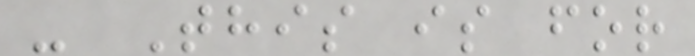- This is for
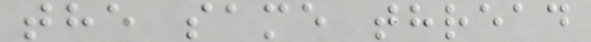the same thread
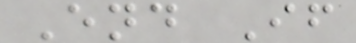End If
